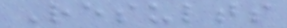Results
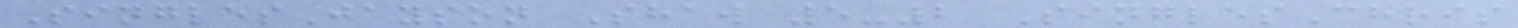SinglesJayson Shaw 5-2 SinglesChris
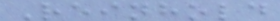Reinhold
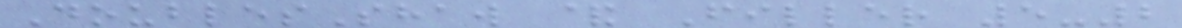DoublesShaw & Filler 5-2
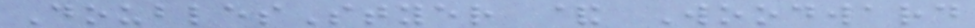DoublesStyer & Woodward
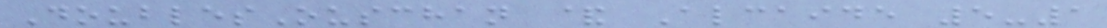DoublesOuschan & Alcaide 5-1
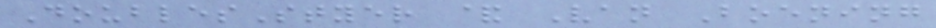DoublesStyer & Van Boening
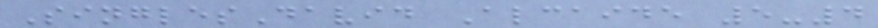SinglesDavid Alcaide 5-4
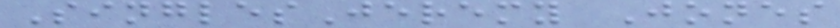SinglesJeremy Jones
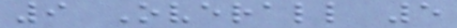9 Overall 5
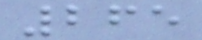265
